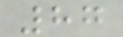87
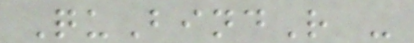QuBindR -
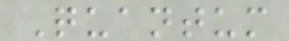Quantum
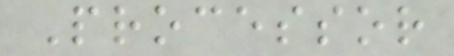Processor
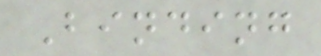Binding
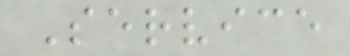Service
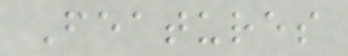Features
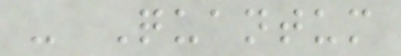- Quantum
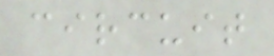circuit
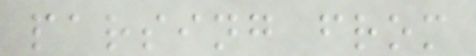parsing from
